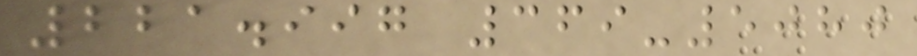221.997 369-5080
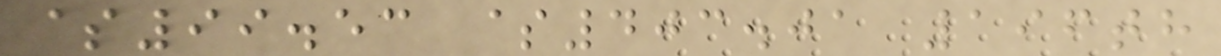$99.53 $403.01 196th
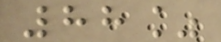88%
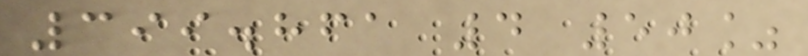399.861 4 50%
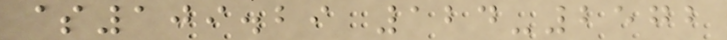$109.29 124-2572
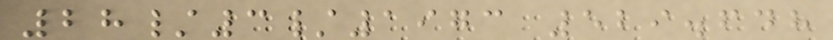28/3/1973 529.648
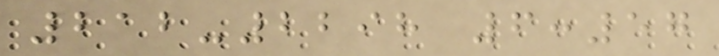212-2298 6:57
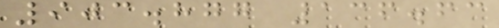903.877 136.63
